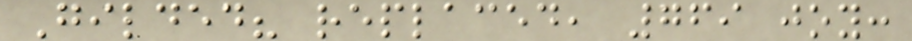Gilded? replaced, 769 joy:
